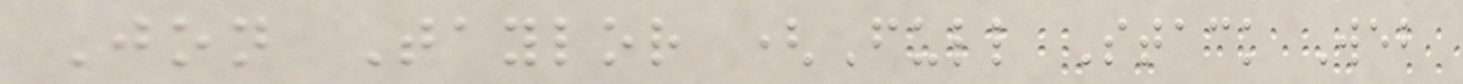Jon Taylor (Full Stack Web
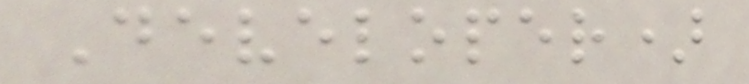Developer)
